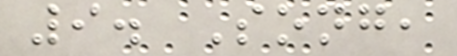9. Song,
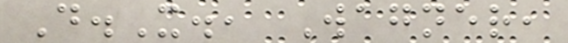D.X., Wagner,
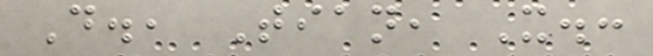D., Tian, X.:
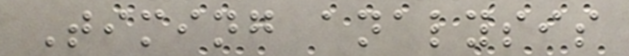Timing analysis
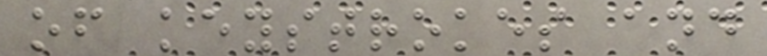of keystrokes and
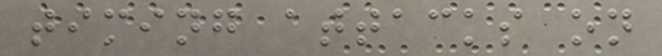timing attacks on
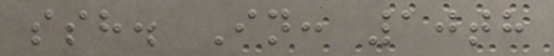ssh. In: 10th
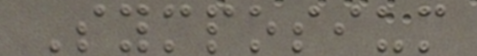Symposium
